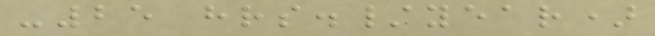-25 hrs./year)
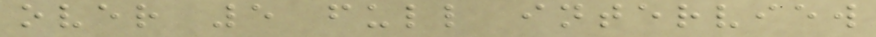over 5 full interview
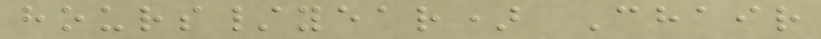hours/year) Chair
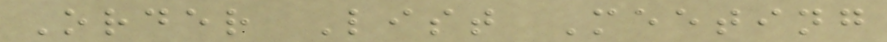Order List Meeting
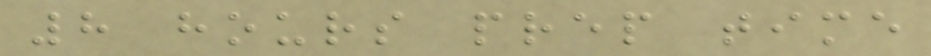8 hours prep time
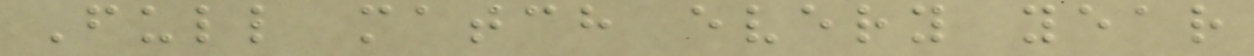Full match every year
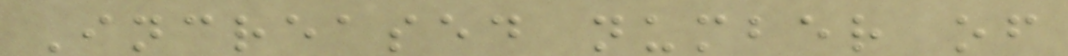Increased number of
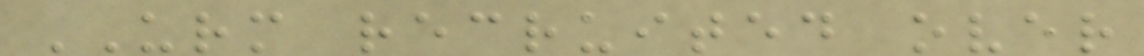URM recruited over
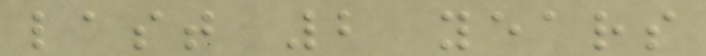last 2 years
